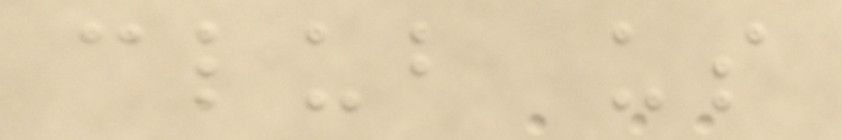club us
